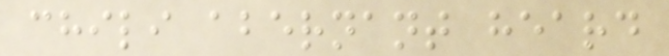chili abernant heard
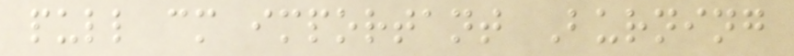pull cm important Burning
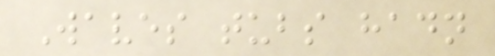Waves tubs hadn
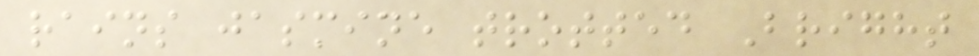rains jasmine trotted Bright
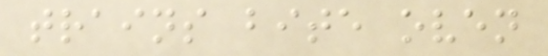trains bite oven
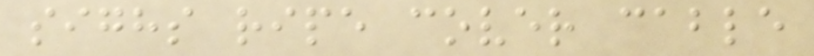sighs ripe cover cable
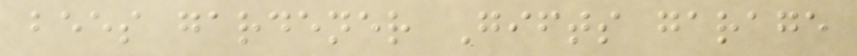bees gardener Gifts garage
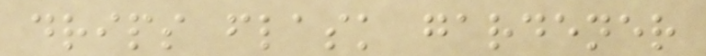drips flask gardener
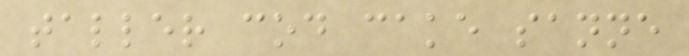taller cod cake sanne
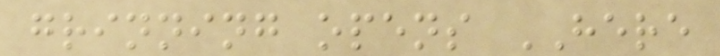grinning opens HERE
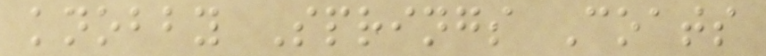knobby Springs Coats
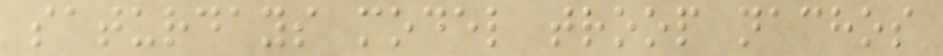saturdays model troop nachos
